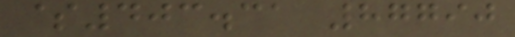$403.31 87790
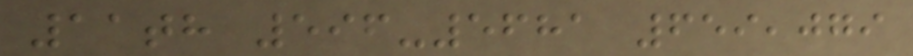11th 596-5681 659,079
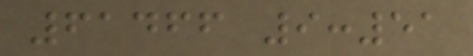61466 9:51
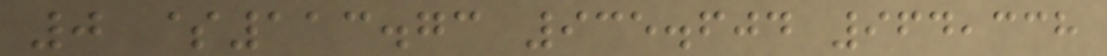0 $113.73 935.604 964,338
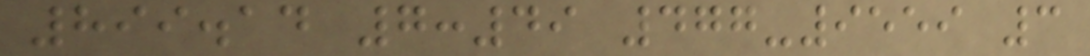899.14 7:49 477-9559 3
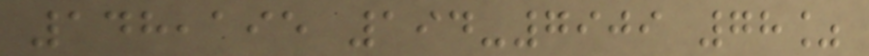148,195 194-7909 78%
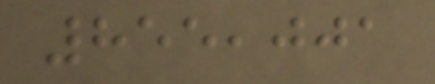855,001
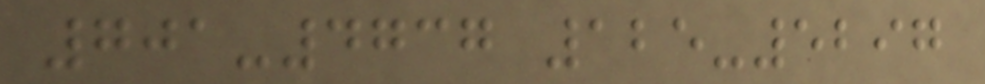701-4737 125-5297
